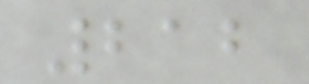212
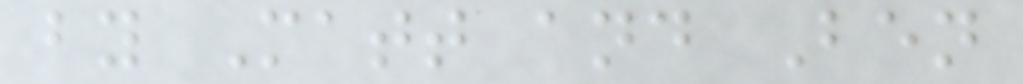by Matt and Ben
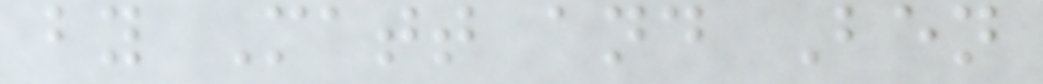by Matt and Ben
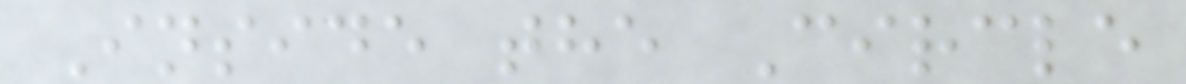Inside the Circle
